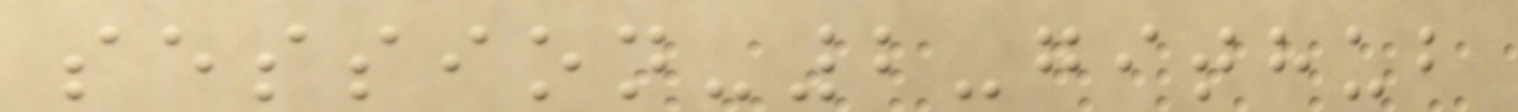session-2-github
